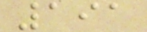191
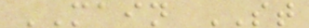MAIN ST
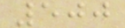500
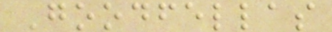Goodfellas
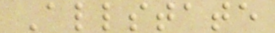Allstate
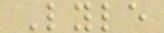Lyle
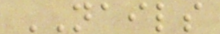NAILS
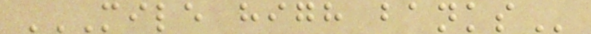MILE HIGH BANKS
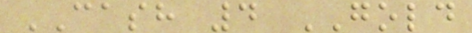CASH 4 GOLD
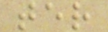ter
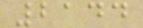2144
